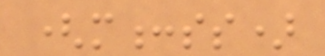(m:ss)
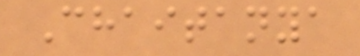Chaitanya
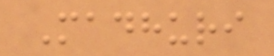Madhuri
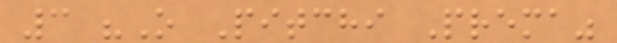3 "O Pitchi Prema"
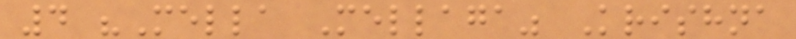4 "Mella Mellaga" Krishna
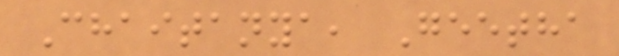Chaitanya, Geetha
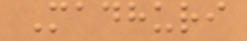Madhuri
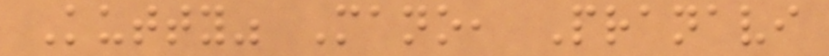Kutty" Mano, Pranavi
